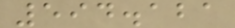594.121
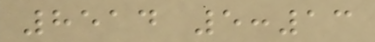8514 5:13
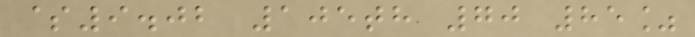$9.02 105th 70 85%
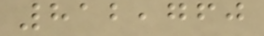812,760
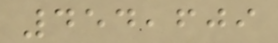454,609
